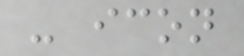- icon
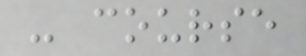- course
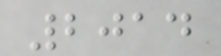2014
